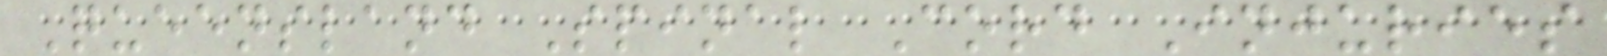Queensland Spinal Cord Injuries
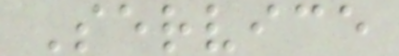Service
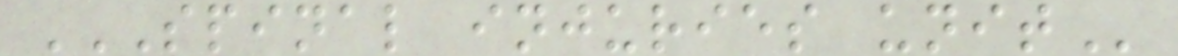SPINAL INJURIES UNIT
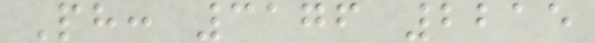Ph: 3176 2215
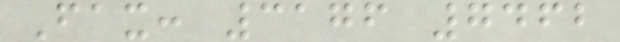Fax: 3176 7462
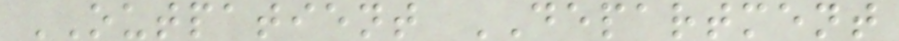OUTPATIENT DEPARTMENT
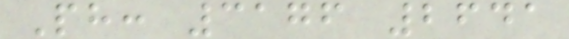Ph: 3176 2641
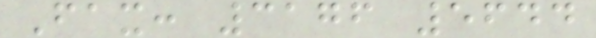Fax: 3176 5644
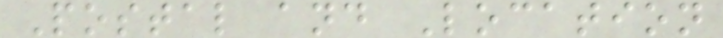Postal and Location
